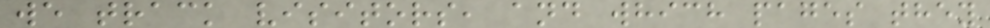we track visitors, and which pages they
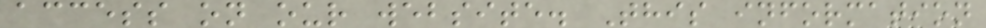access on our website. This information
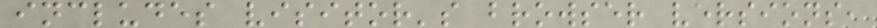includes visitor's browser versions,
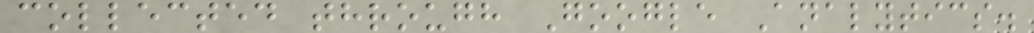collected through Google Analytics.
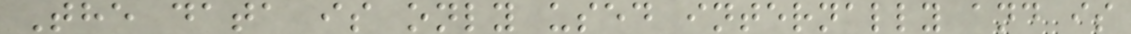The data is only used internally and is
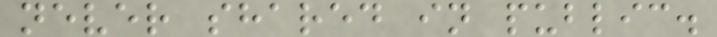never shared in public.
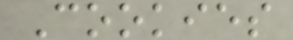Cookies
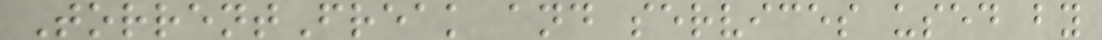TorrentFreak and services used by
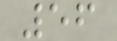56
